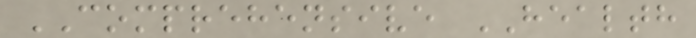COMPREHENSIVE HEALTH
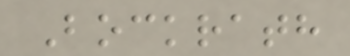Bockrath
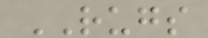RUGS
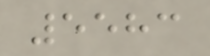5583
